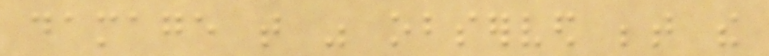damage that was observed between the
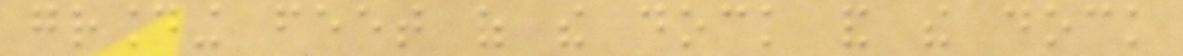grounding feet of the dock and the dock
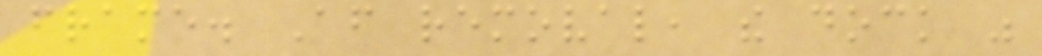frame. After removal, the dock was
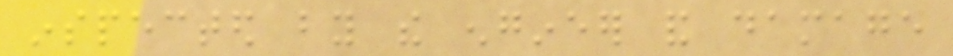inspected by the engineer and damage
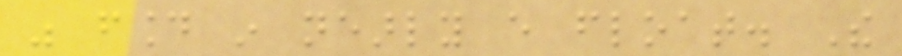was found in nearly every float. The
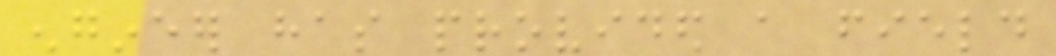engineer has provided a field
